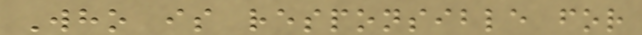Who is responsible for
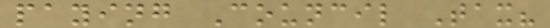paying Council Tax?
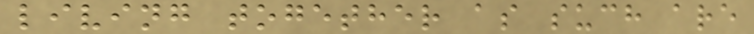living together as such are
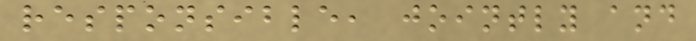responsible, jointly and
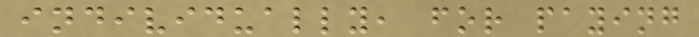individually, for paying
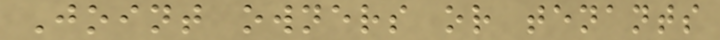Joint owners or tenants
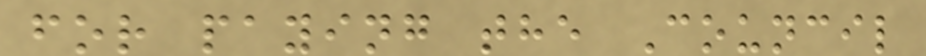for paying the Council
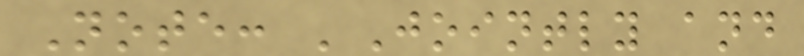Note: 'Jointly and
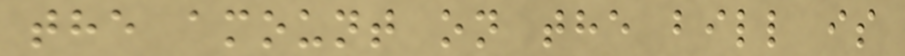the amount on the bill is
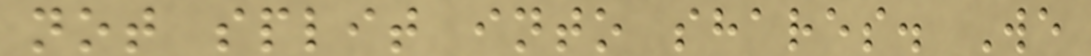not split into shares. We
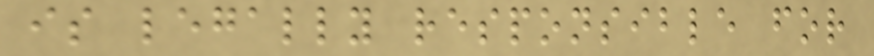is legally responsible for
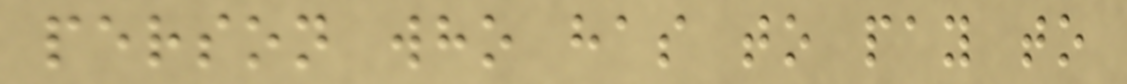person who has to pay to
